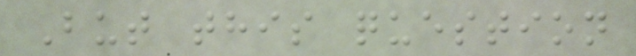But this question
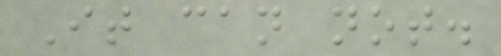It can not.
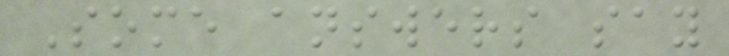Some answers say
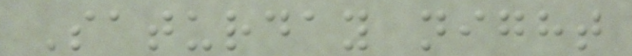Saturday night
